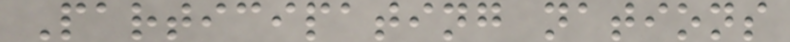Participating nations
